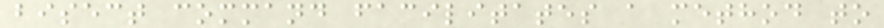bisect command facilitates a method to
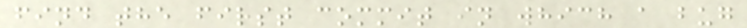find the first commit in which a bug
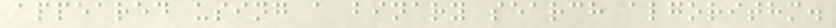appeared using a binary search algorithm.
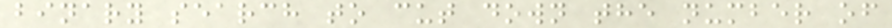binary search to cut down the number of
